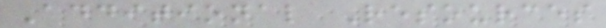Additional Resources
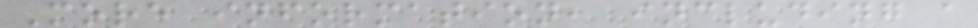More information, including a
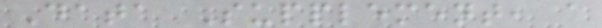Data Supplement, a
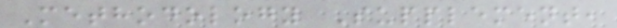Methodology Supplement,
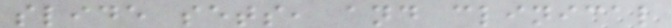slide sets, and clinical
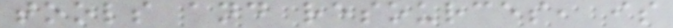tools and resources, is
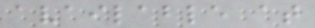available at
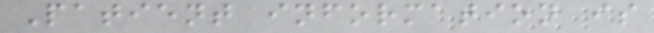Patient information is
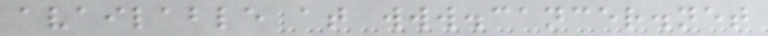available at www.cancer.net
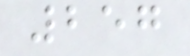257
